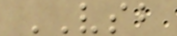VSB
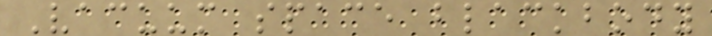Vacuum space blackbody
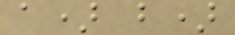a) b)
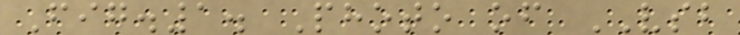Fig.1. Photo of VSB
